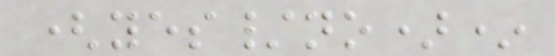(yes/no)*
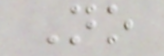No
